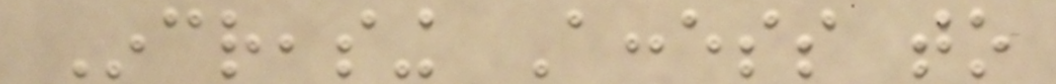Increasing Access to
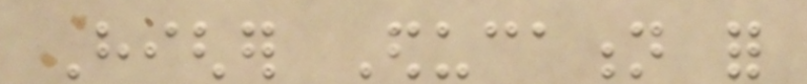Higher Education for
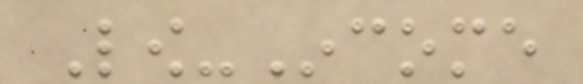Low-Income
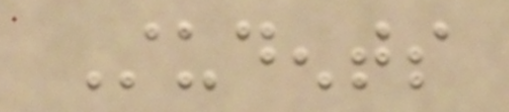Students
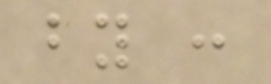by :
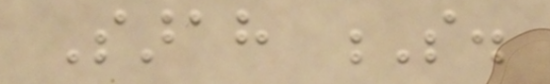Sarah S.
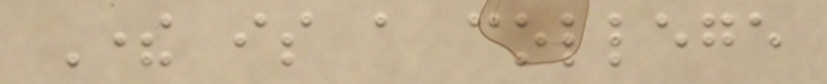There is a college
